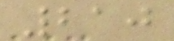210
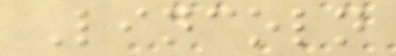Lincoln
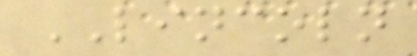LINCOLN
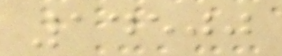14500
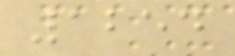1254
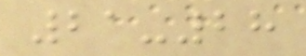21-28
